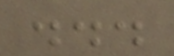...
